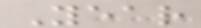Year
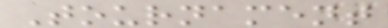Tournament
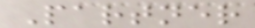Partner
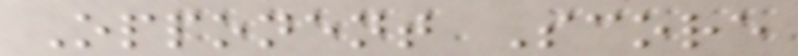Opponent Score
